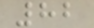82
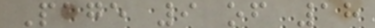Page 9 of 18
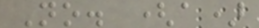No. (a)
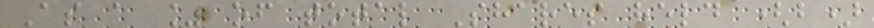As a % of total Shares held (b)
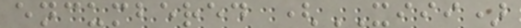encumbered (XIII)
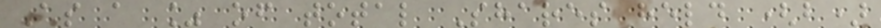As a % of total Shares held (b)
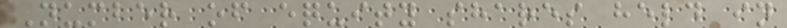Number of equity shares held in
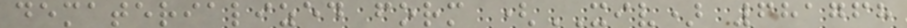dematerialized form (XIV) 681768
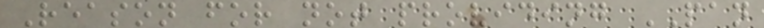Reason for not providing PAN
